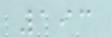193
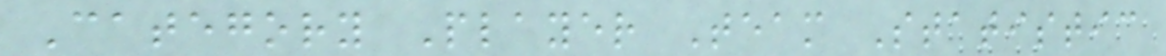Category Player Team Statistic
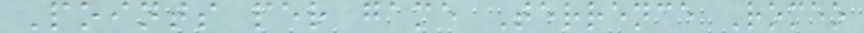Points per game Terrence Romeo
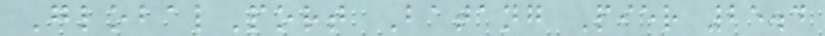GlobalPort Batang Pier 25.4
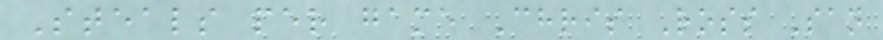Steals per game Chris Ross San
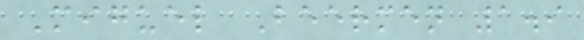Miguel Beermen 1.9
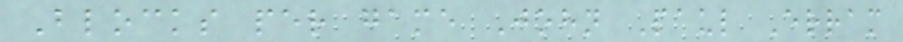Blocks per game John Paul Erram
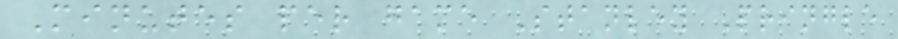Minutes per game Stanley Pringle
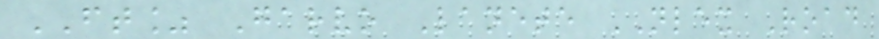FT% Garvo Lanete NLEX Road
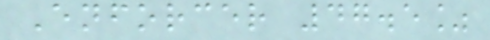Enforcer 47.5%
